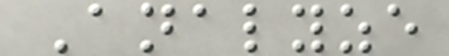Analyze
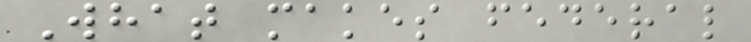What makes federal
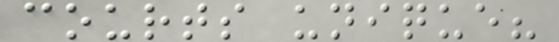courts unique?
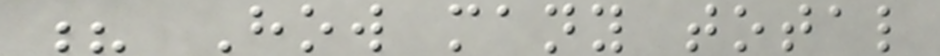? How many total
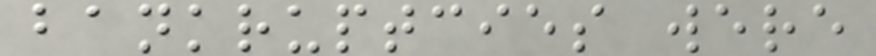bankruptcies were
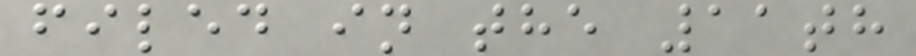filed in the 11th
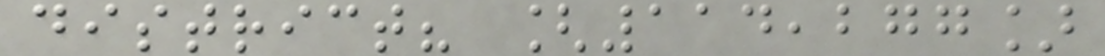district? [114,277]
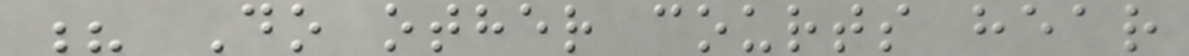? Do other courts hear
